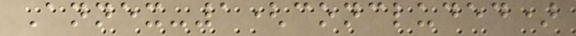Annex-1(concluded)
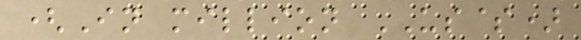(In million US$)
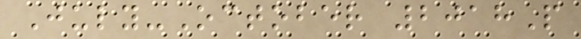July-October 2018P
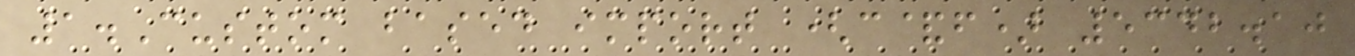1.Custom based import (c&f) 5342.10
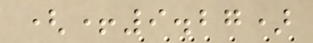(+9.27)
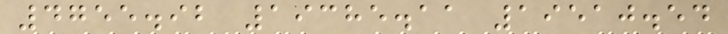4755.92 19385.11 19510.54
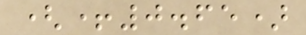(+0.65)
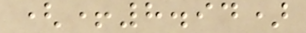(+8.94)
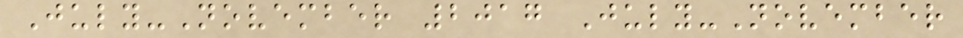July-November 2017 July-November
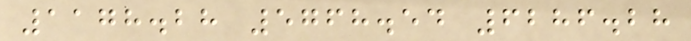1178.28 5768.54 6286.28
